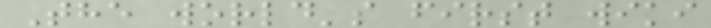The world's first wiki
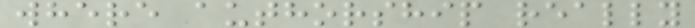where authorship really
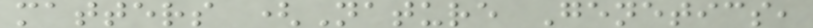matters (Nature Genetics,
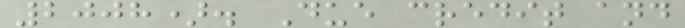2008). Due credit and
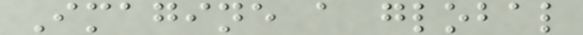Imagine a global
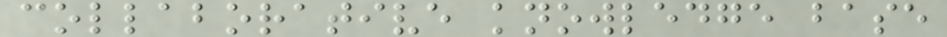collaborative knowledge base
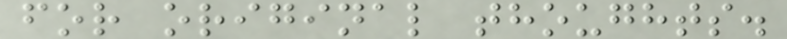for original thoughts.
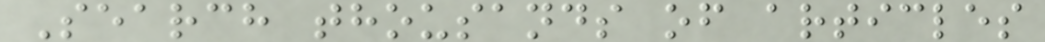Search thousands of articles
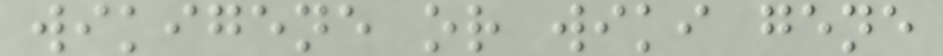wikigene or wiki gene
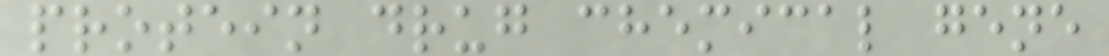protein drug chemical gene
